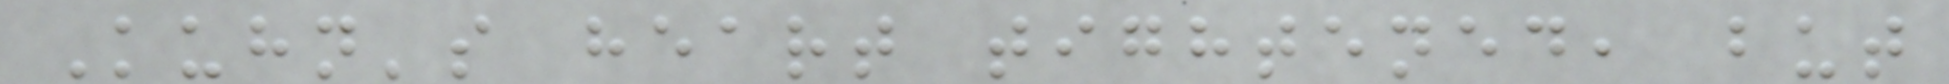Kuhn's heart tightened, but
